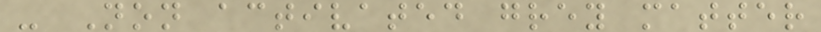- Non activated grey matter
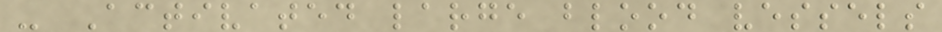- Activated large blood vessels
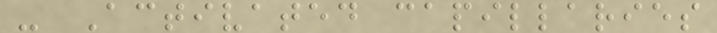- Activated capillaries
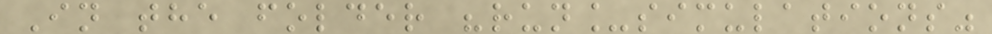In the folder "run_simulations"
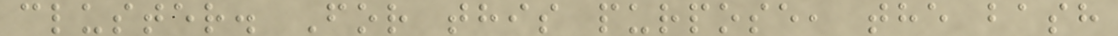cluster. For this purpose, the bash
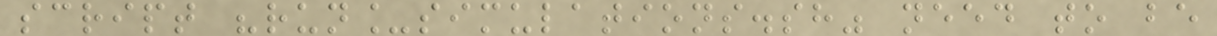script "run_simulations.sh" need to be
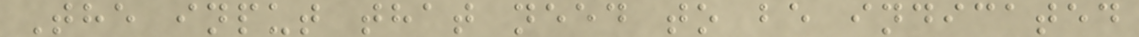The input that need to be indicated
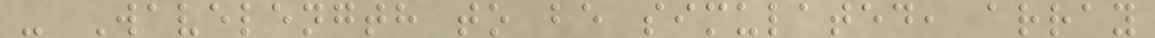- Wavelength to be simulated, array
